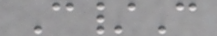C/C
